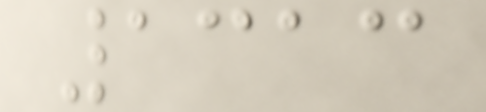1313
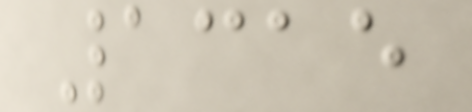1315
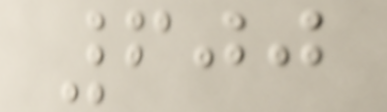600
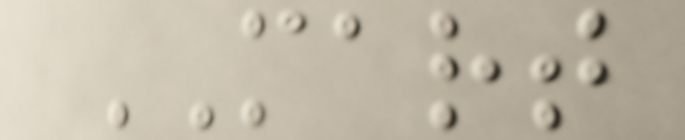MART
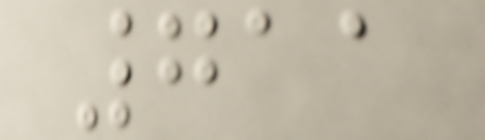711
